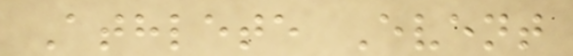Athlete Event
